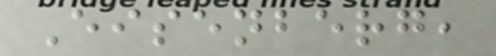Eisenberg,
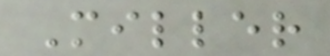Miller
